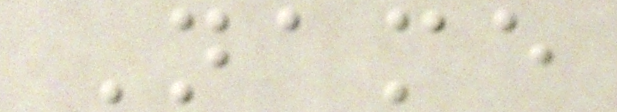Name
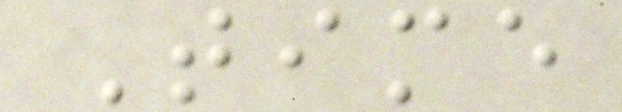Time
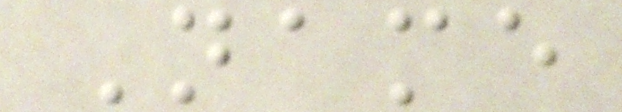Name
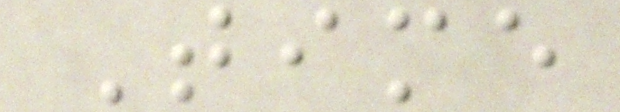Time
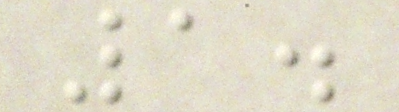1.
